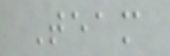Team
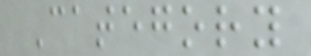Category
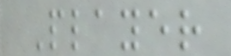Player
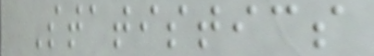Statistics
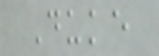Duke
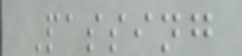Passing
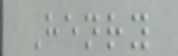Henry
